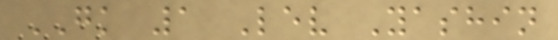GK 1 Lev Yashin
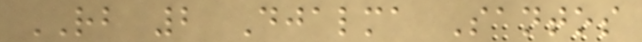RB 2 Djalma Santos
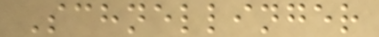Schnellinger
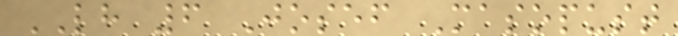LH 6 Josef Masopust
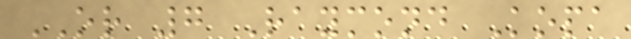OR 7 Raymond Kopa
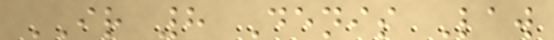IR 8 Denis Law
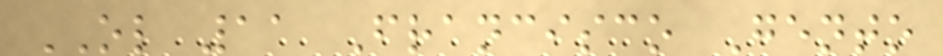OL 11 Francisco Gento
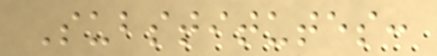Substitutes:
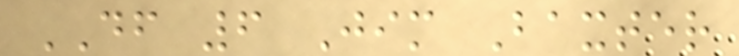DF 6 Jim Baxter
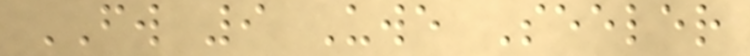FW 9 Uwe Seeler
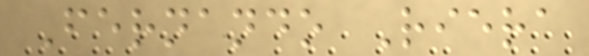Fernando Riera
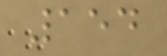154
